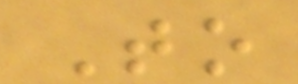To
